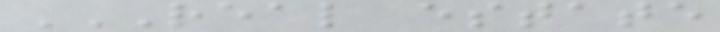REAL ESTATE
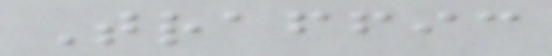Traffic
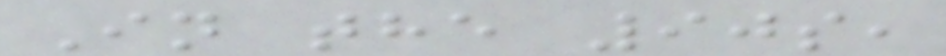In the 90s,
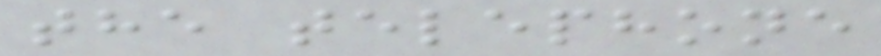the telephone
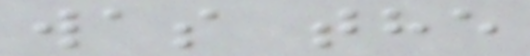was the
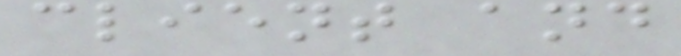client and
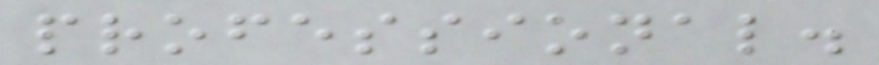professional.
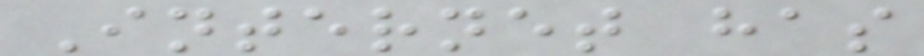Internet has
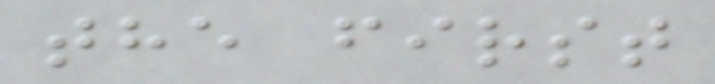the first
